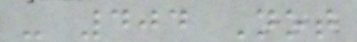- 404 Not
